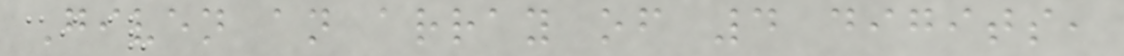Given an array of 4 digits,
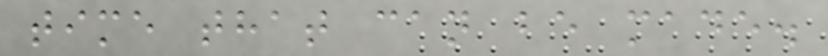time that can be made.
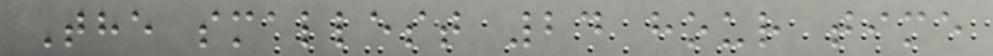The smallest 24 hour time
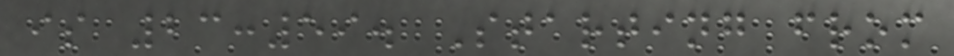is 23:59. Starting from
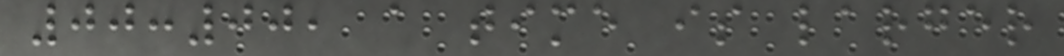00:00, a time is larger
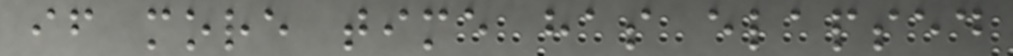if more time has elapsed
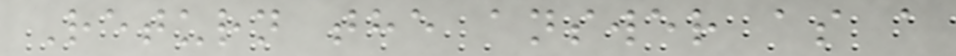Return the answer as a
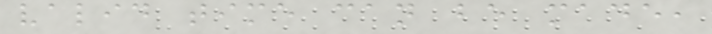valid time can be made,
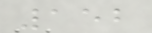152
